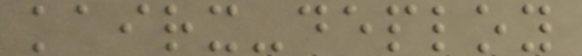kairx-deploy
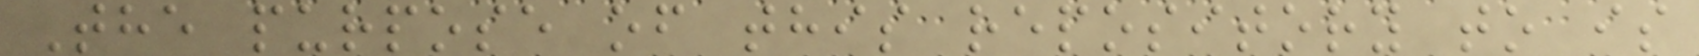The purpose of this repository to is
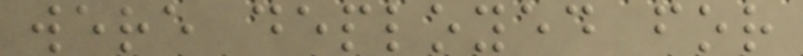were deployed for
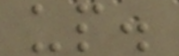up.
